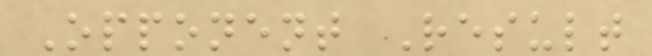Opponent Result
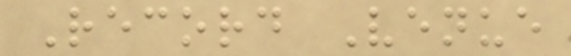Record Venue
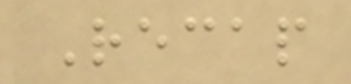Recap
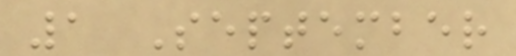1 September
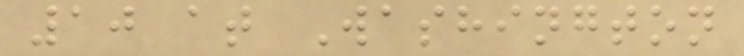10 at Washington
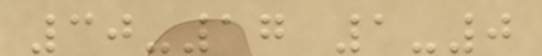30-17 1-0
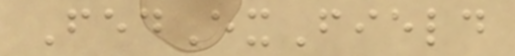FedExField
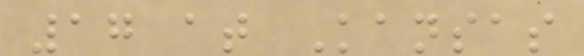17 at Kansas
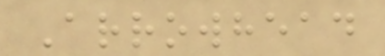Arrowhead
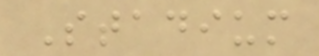Stadium
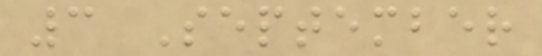3 September
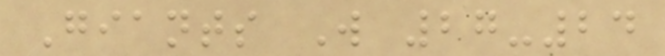Giants W 27-24
